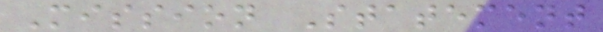Mission Statement
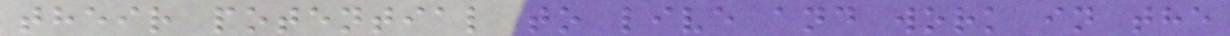their potential to live and work in the
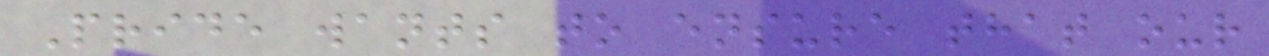Pride wants to ensure that our
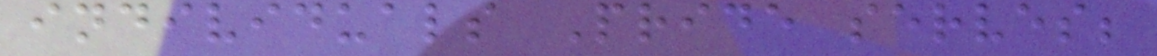individuals Pride serves;
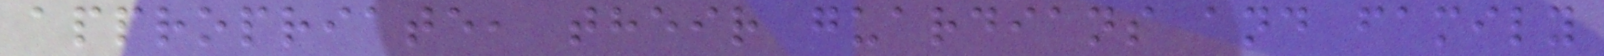appropriate, their guardians and family
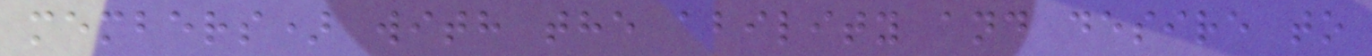members) with the ability and desire to
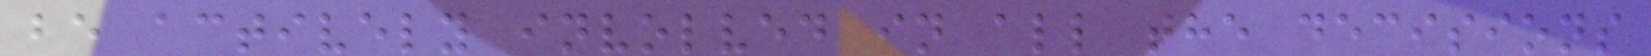be actively involved in all the decisions
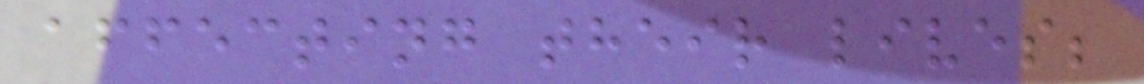affecting their lives;
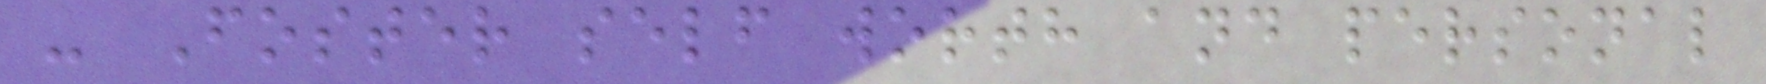- Foster self worth and personal
